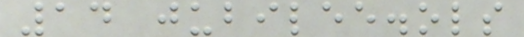14 jubilee.ols
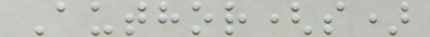Author(s)
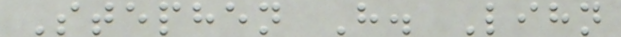Stephen H. Lihn
